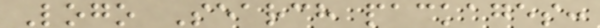Logo Search packages:
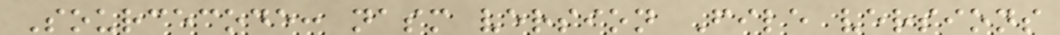Sourcecode: nasm version File versions
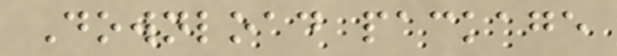Download package
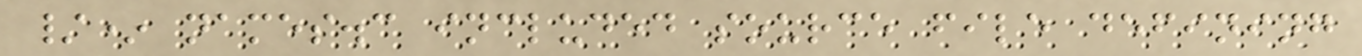/* names.c included source file defining
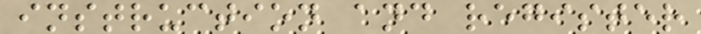instruction and register
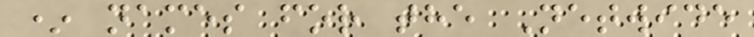* names for the Netwide
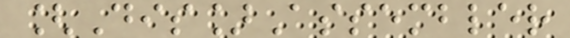[Dis]Assembler
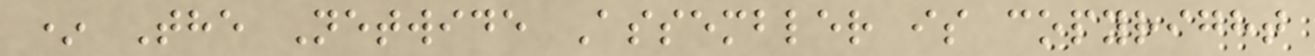* The Netwide Assembler is copyright
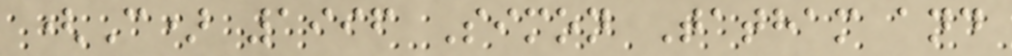(C) 1996 Simon Tatham and
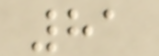81
